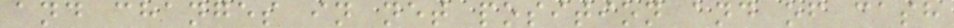and changes in net position and of cash
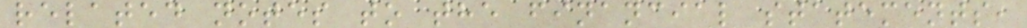related notes to the financial statements,
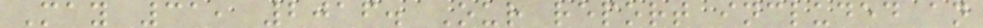May 31, 2016. Our report included an
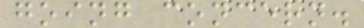going concern.
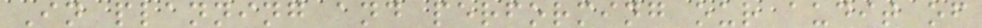In planning and performing our audit of
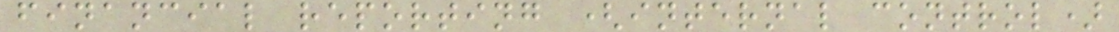financial reporting (internal control)
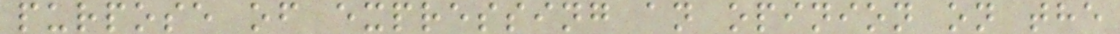purpose of expressing an opinion on the
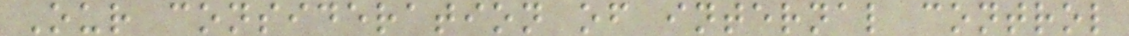Our consideration of internal control
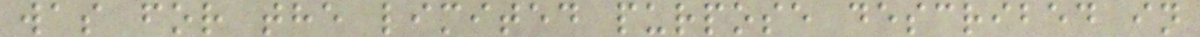was for the limited purpose described in
